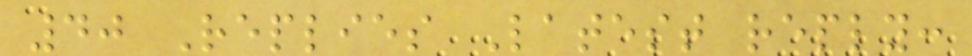40 Replies Latest reply:
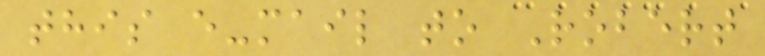this e-mail to Robert
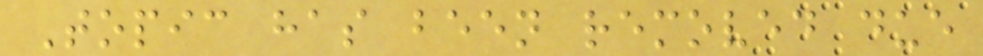Topic has been removed due
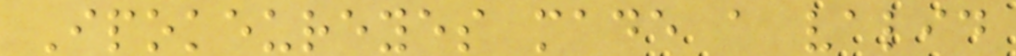Ipokeureyes made a valid
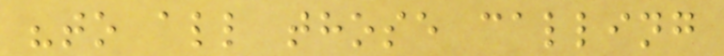"to all those calling
